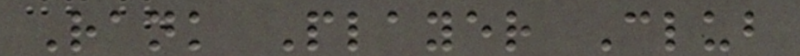Rank Player Club
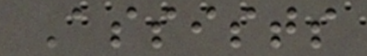Assists
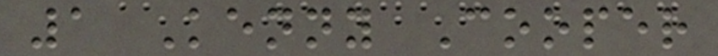1 Kenny Cooper
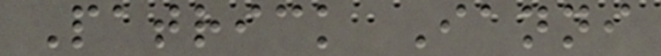Patrick Ianni
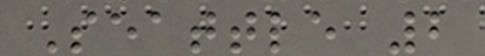Seattle 2
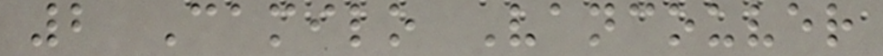2 Camilo Vancouver
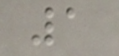1
